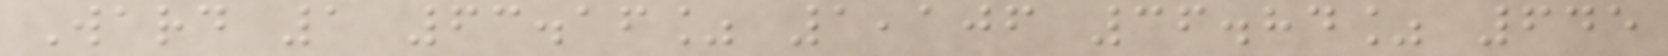Ward 1 63.16% 1,106 36.84% 645
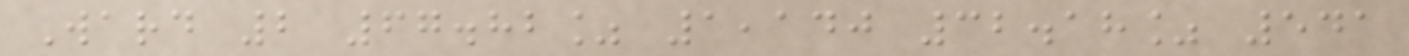Ward 2 67.82% 1,140 32.18% 541
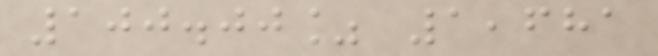100.00% 1,681
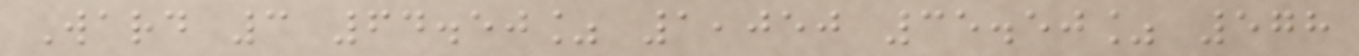Ward 3 64.50% 1,050 35.50% 578
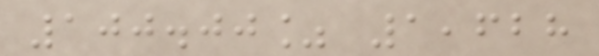100.00% 1,628
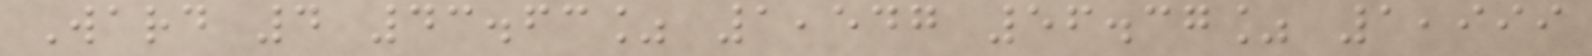Ward 4 43.63% 1,547 56.37% 1,999
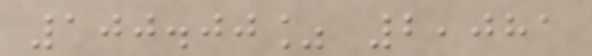100.00% 2,081
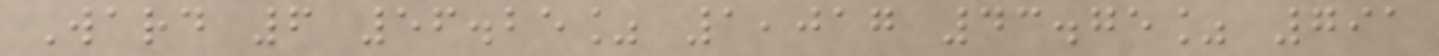Ward 6 56.25% 1,017 43.75% 791
